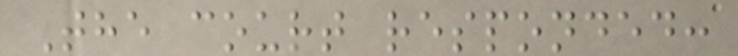The court responded:
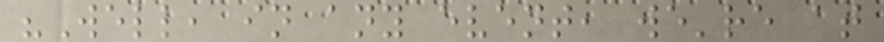"Well, in any event, we're at
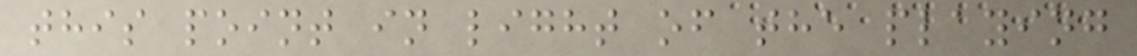this point in light of the playing
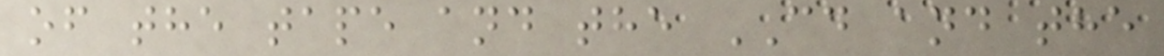of the tape and the CD and the
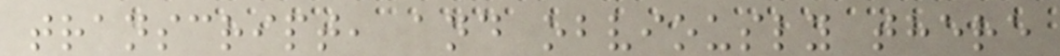transcript, and obviously there
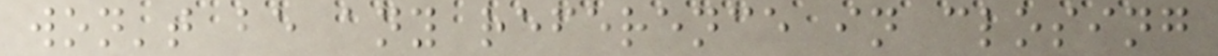won't be any reference in closing
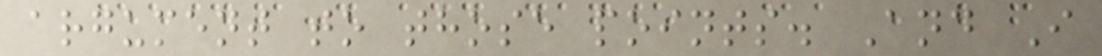argument to those points. And I
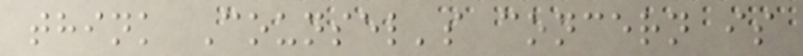think Counsel's concern is
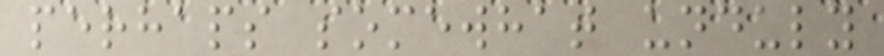perhaps somewhat unduly
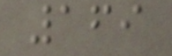169
